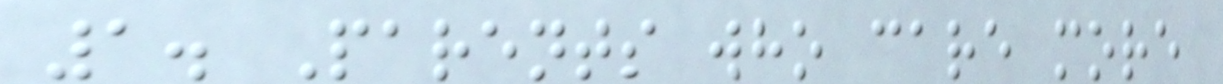1. Parents who care more
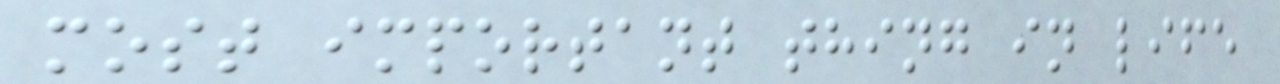most important thing in life
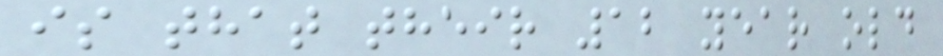is that their 12 year old
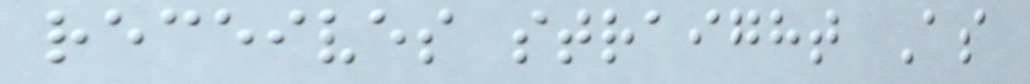receives straight As
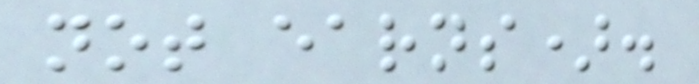not earns).
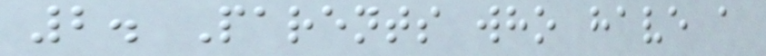2. Parents who have a
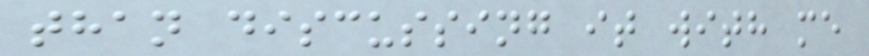than discussing it with me
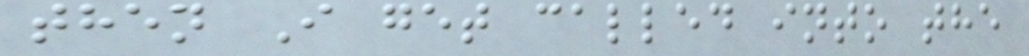then I get called into the
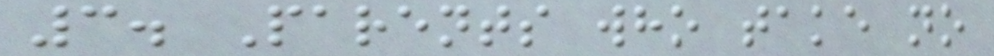3. Parents who take no
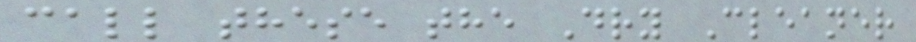call these the Dry Cleaner
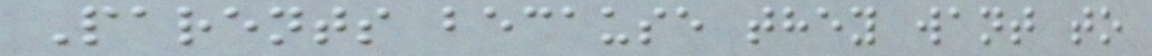Parents because they want to
